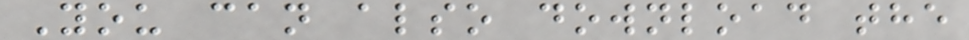You can also download the
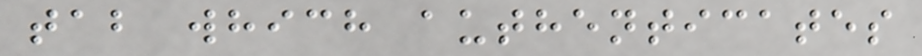tab which authenticates
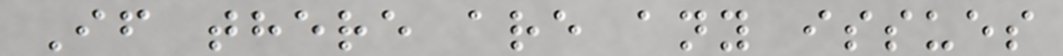If there are any issues
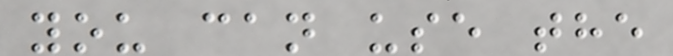you can use the
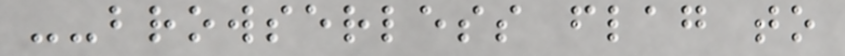--browserless flag to
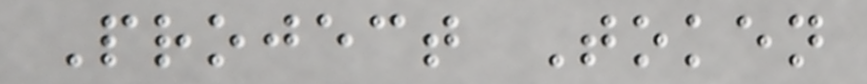Project Token
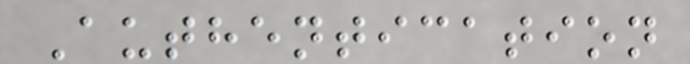Authentication
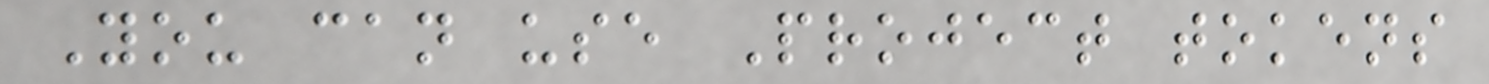You can use Project tokens
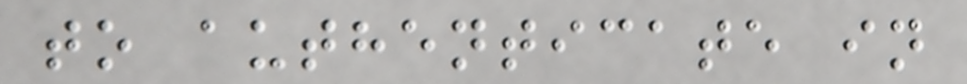to authenticate in
